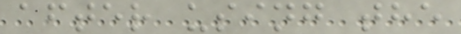after using the
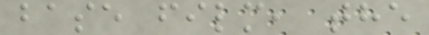base film, the
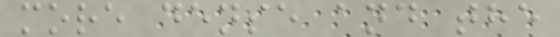more dense and the
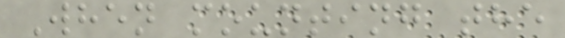When mounting the
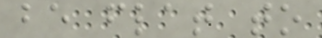be flat to
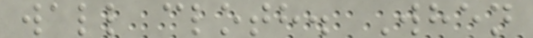wall cloth. When
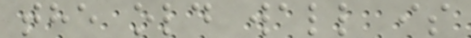the old wall is
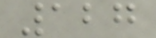127
